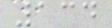134
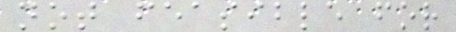not feasible for
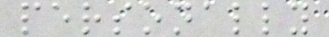personally
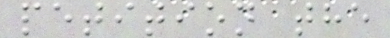petition the
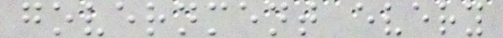government every
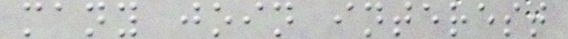many join interest
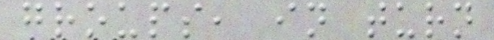groups, in turn
